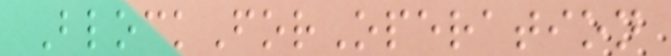BlockForOperation
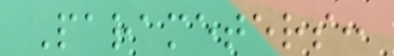Parameters:
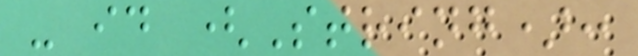- id (String):
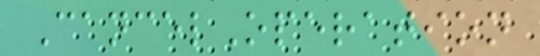CancelOperation
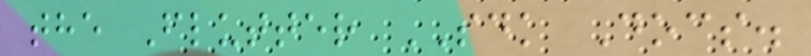the Flutter SDK Docs.
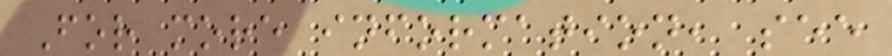For more information, see
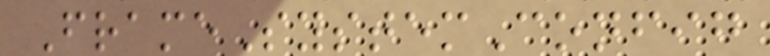FrameSystemConfig
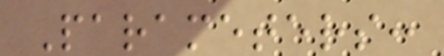Parameters:
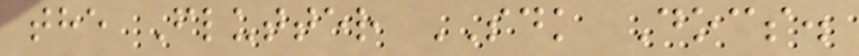the Flutter SDK Docs.
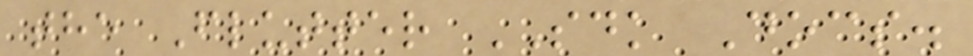the Flutter SDK Docs.
